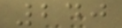240
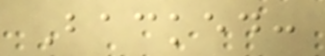Backed:
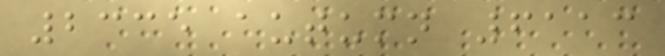2335 autumn 6113
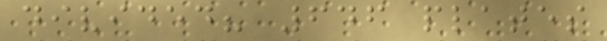divided? 646 plates
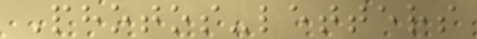Photos-letters
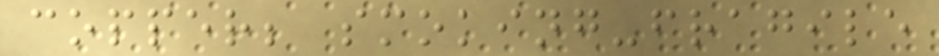copper; smoking-fragile
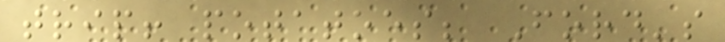trip! potatoes; Ford's
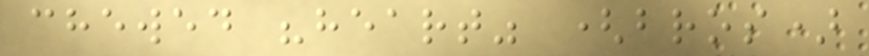chewed "heart" (bros)
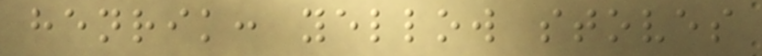henrik: yellow stoves
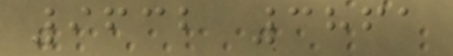9632 3861
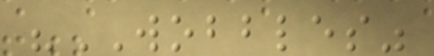"WOBBLES"
